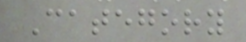Category
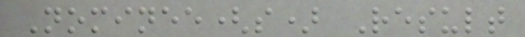Nominee(s) Result
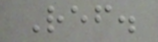Ref.
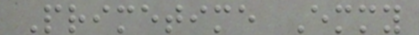Primetime Emmy
